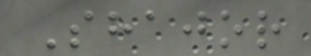Shajor
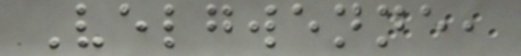Velgwenne,
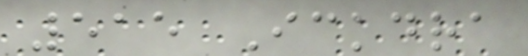515 Ickdra
